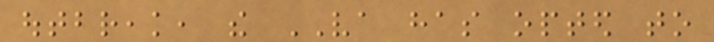outbreak, the VA has opted to
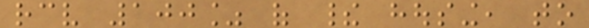receive 100% of their housing, to
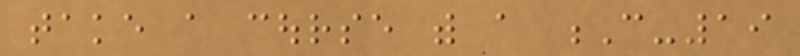take a course with a C-19
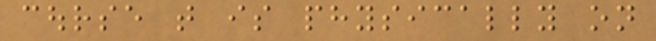course that is physically on
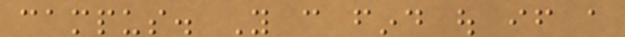campus. You can find out if a
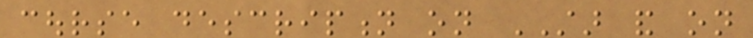course description on STAR and on
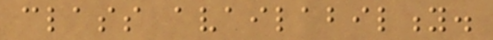class availability.
